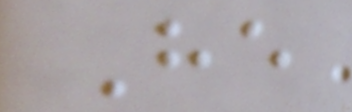He
